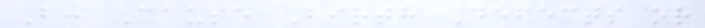B: Cause Birth Defects or
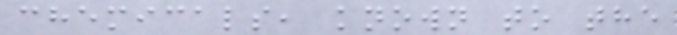chemicals, known to the
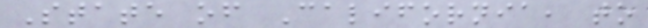State of California, to
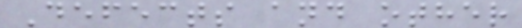Defects and other
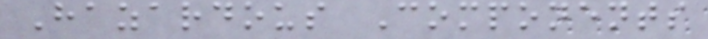Hazardous Components
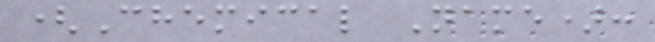(Chemical Name):
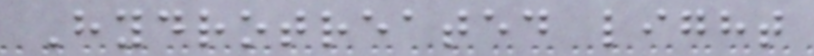Hydrotreated light
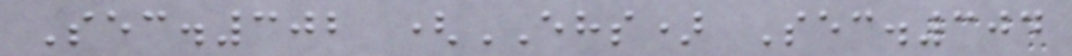Sec.302 (EHS) Sec.304
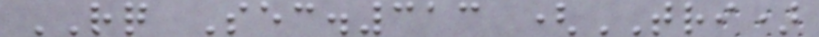RQ Sec.313 (TRI)
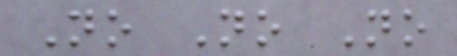No No No
